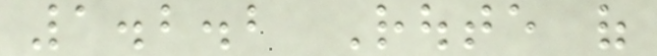1.2.2 Route of
